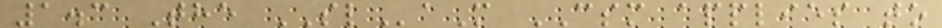1.3 The SLaM CSM applies to
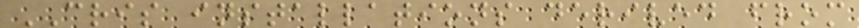CRIS installations derived from
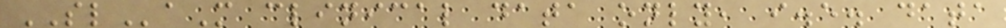SLaM clinical data only, i.e. data
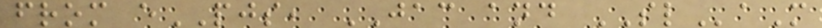from ePJS, JAC and SLaM
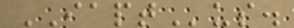IAPTus.
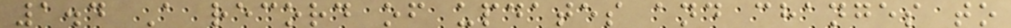1.4 A record of updates and changes to
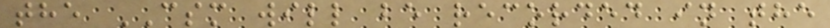the CSM will be recorded in the
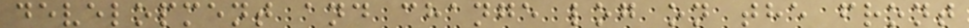development and change log on the front
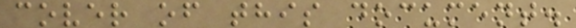cover of this document.
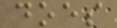does
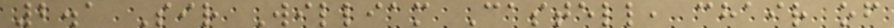2.1 Sir William Castell, chair of
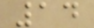14
